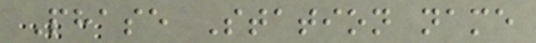Phase Station name
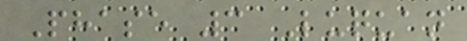Phase 3 Luquan
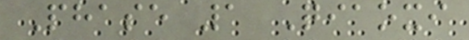Phase 1 Qiaoxi
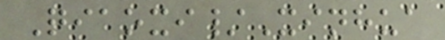Qiaoxi/Xinhua
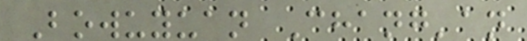Bowuyuan Chang'an
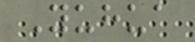Yuhua
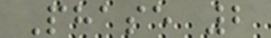Phase 2
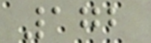172
